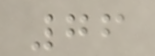76
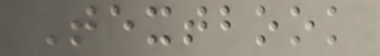Textbook
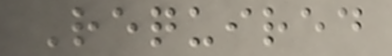Required
